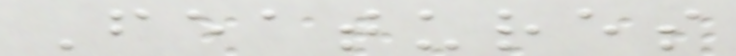Features
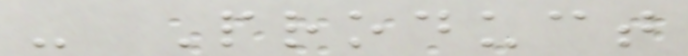- Product
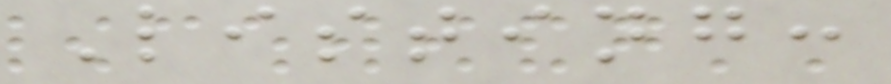Listing:
